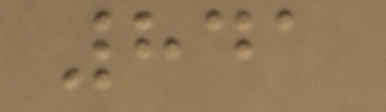841
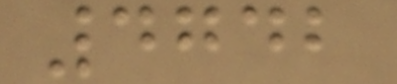4742
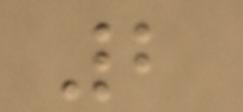2
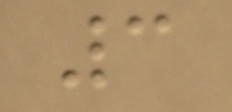3
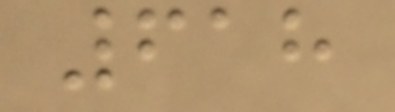618
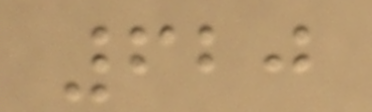620
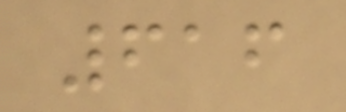616
